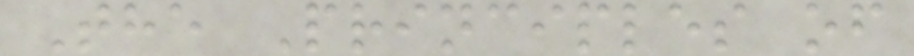The Principles of
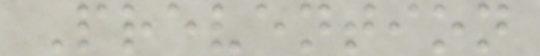Prevention
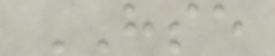HSE
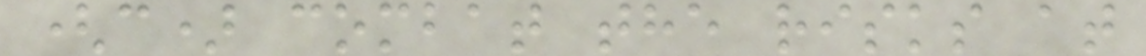(c) combat the risks at
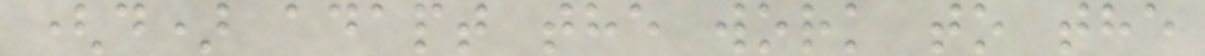(d) adapt the work to the
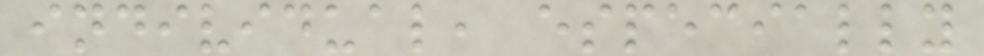individual, especially
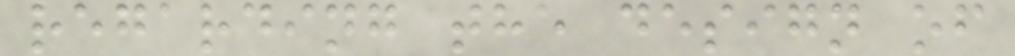regarding the design of
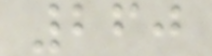260
